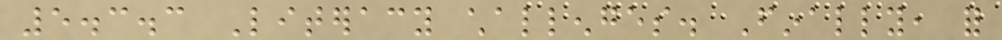5.3.3 Literacy challenges. Finally, for
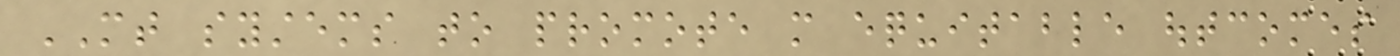MT systems to promote more equitable outcomes
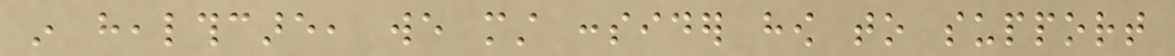in healthcare, we must consider how to support
